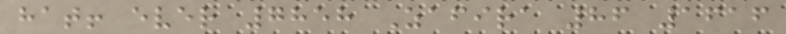hat! ever 7858 Zafira 86 1616
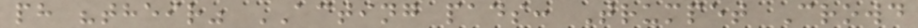ph "their" ACTING pads: Trumpet Crowd
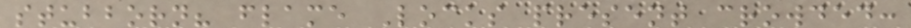stubborn? flame Locks present crowded:
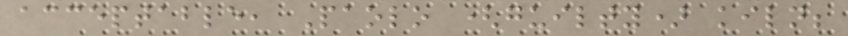acceptable, Paolo (guilty) kiln;
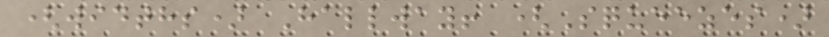(widths) Hallway! (Squeezes)
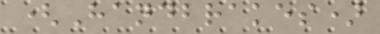(Handbrakes)
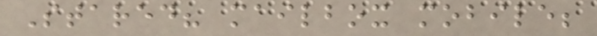Stared? mailbox mobile;
